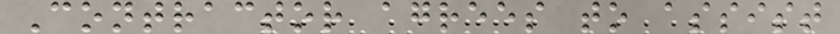Contractor agrees to assist
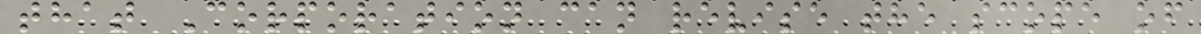that Corporation can revise the scope of
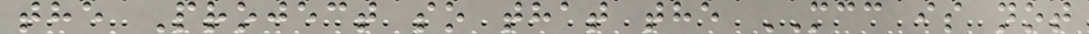the Project so that the MCC is not
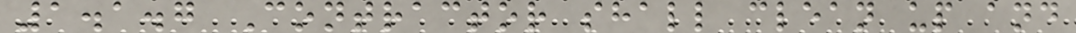1.1.7 Contractor shall clean up and
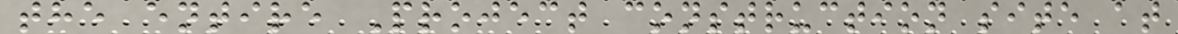the entire Project construction site at
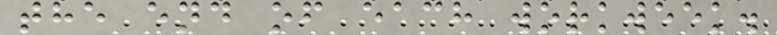the end of each workweek.
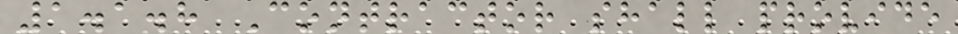1.1.8 Contractor shall provide
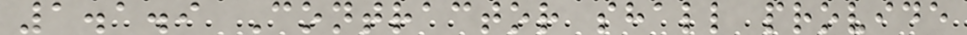1.1.9 Contractor shall provide
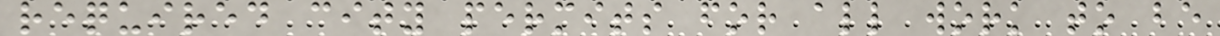required city permits for all work to be
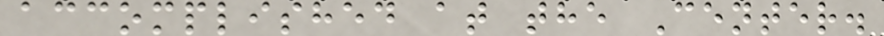accomplished at the Center.
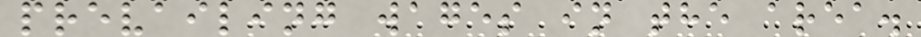prevailing wages in the area.
